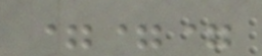===
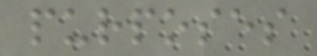purposes
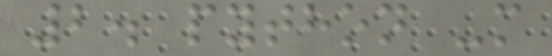2. python -m
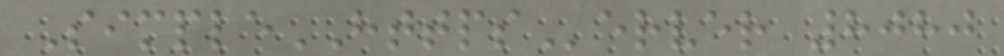SimpleHTTPServer 8080
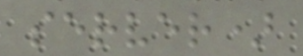server)
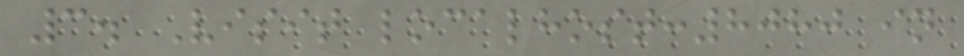3. Visit localhost:8080 in
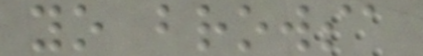yo browsa
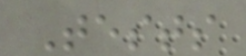Tests
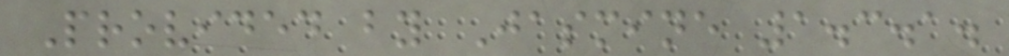Provided by Jasmine 1.3.1.
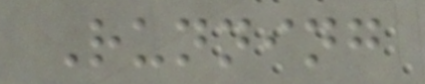Running
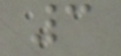3
